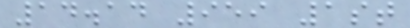14.14 959 1st
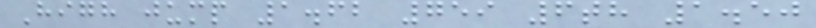High jump 1.62 759 6th 1.50
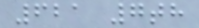621 7th
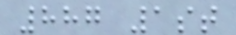887 1st
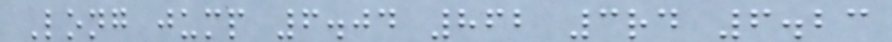Long jump 6.04 862 3rd 6.23
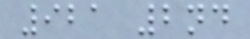921 2nd
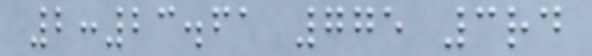2:23.61 775 3rd
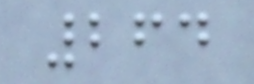264
